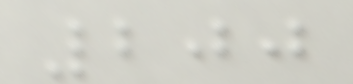200
